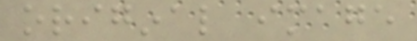original image
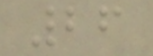26
